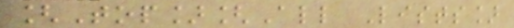[Top][All Lists]
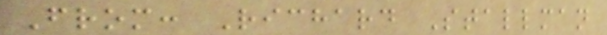From: Richard Stallman
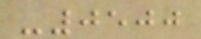-0500
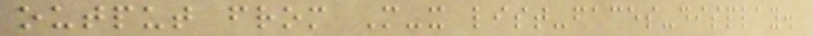output from M-x list-faces-display.
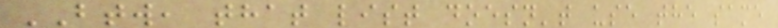BTW, that list doesn't use the same
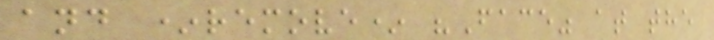and *remove* "Face" at the
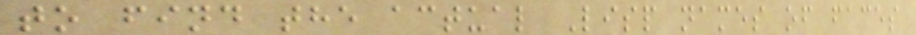to find the actual Lisp names of faces
